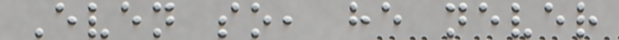Even so, he never
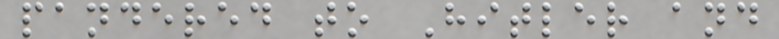pandered to Hitler and
